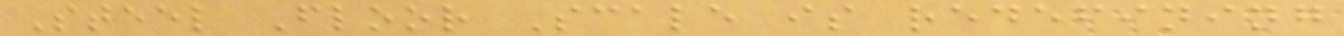Steel Floor Scale is redefining
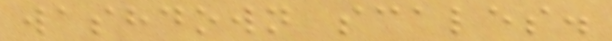washdown scales.
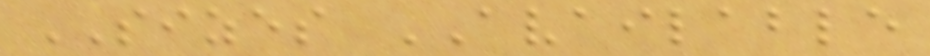SIZES AVAILABLE
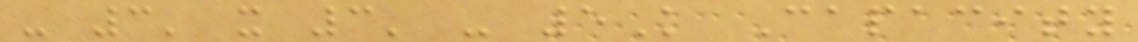- 3' x 3' - 5K Capacity
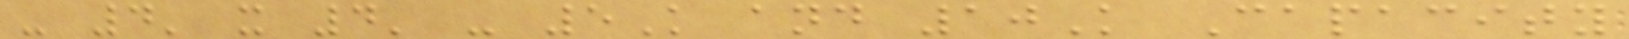- 4' x 4' - 5K and 10K Capacity
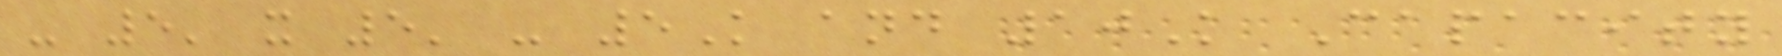- 5' x 5' - 5K and 10K Capacity
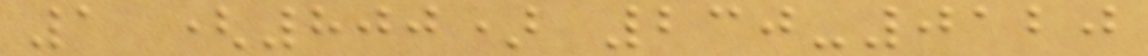1 (800) 230-0120
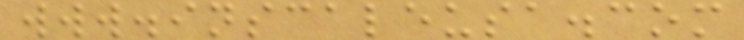www.inscaleusa.com
